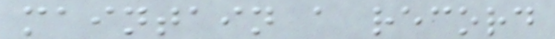maintain a record
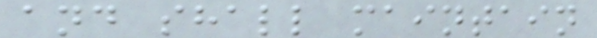and shall maintain
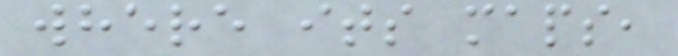where its maps,
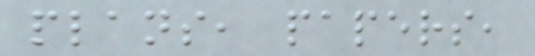plans, papers,
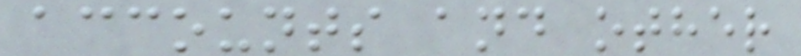accounts and other
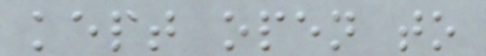kept open to
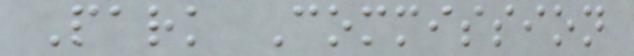Park Commission
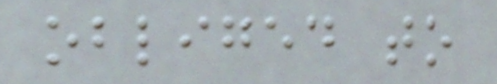obliged to
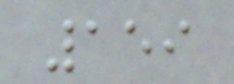159
